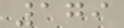179
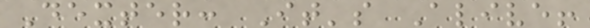Dexter: It's Alive!
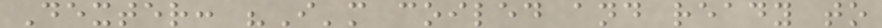Dexter: "I'm coiled and ready to
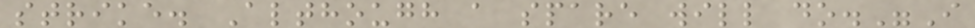strike. Although a spare will do."I
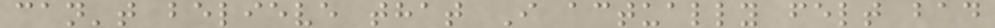can't believe that I actually felt bad
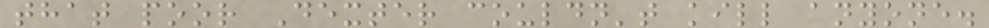that poor Dexter couldn't kill anyone.
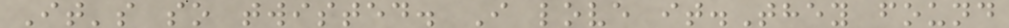It's so twisted. I love it.They found
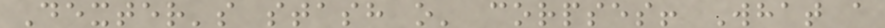Dexter's stash o' corpses! What a
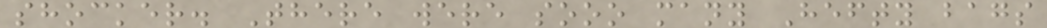shocker. There were sooo many Hefty bags
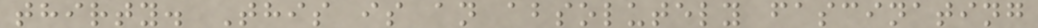thirty. This is an absolutely fascinating
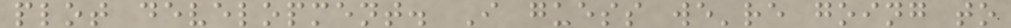plot development. I guess we're going to
